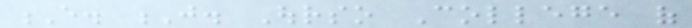E. J. Ourso College of
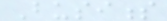Business
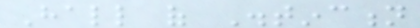Hall of Distinction
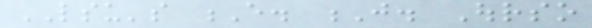LSU's E. J. Ourso
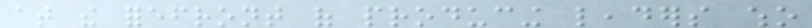at the forefront of producing leaders who
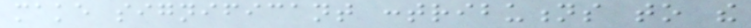make significant contributions to the
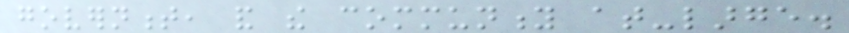government, and the community at-large.
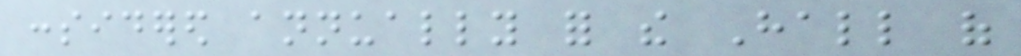considered annually for the Hall of
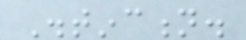Distinction.
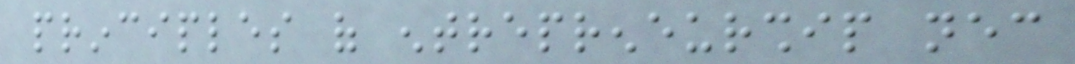principles of entrepreneurship necessary
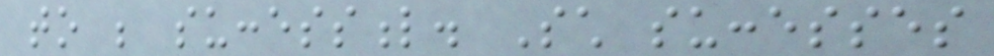to be successful. Such successes
